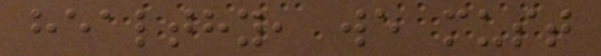healthy, we must
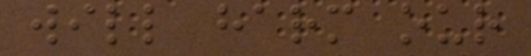will harm our
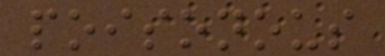poisonous
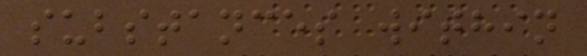substances within
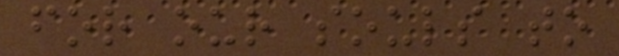for our souls to
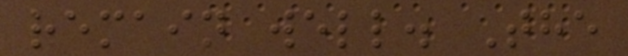remain well. The
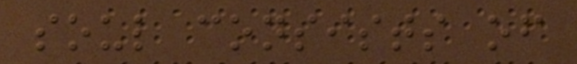soul consists of
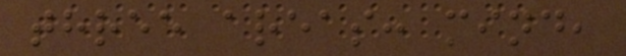three areas: mind,
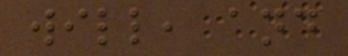will, and
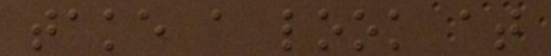take a look at
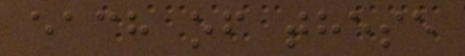each of these
